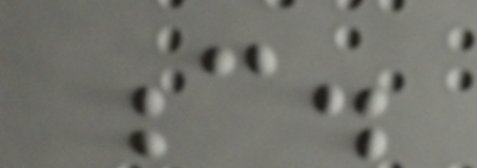c.
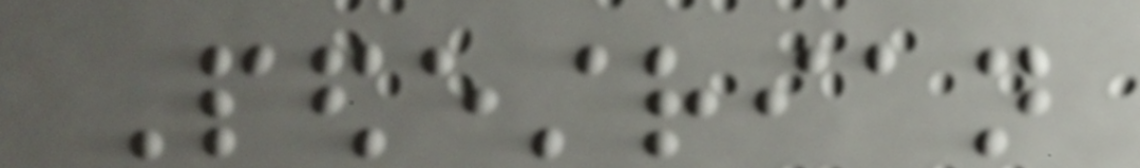Pedestrian
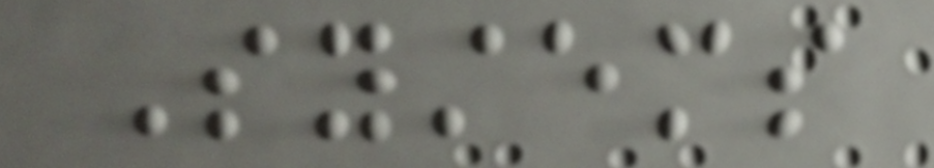Systems
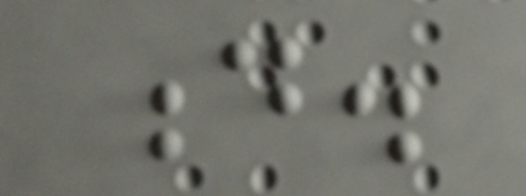d.
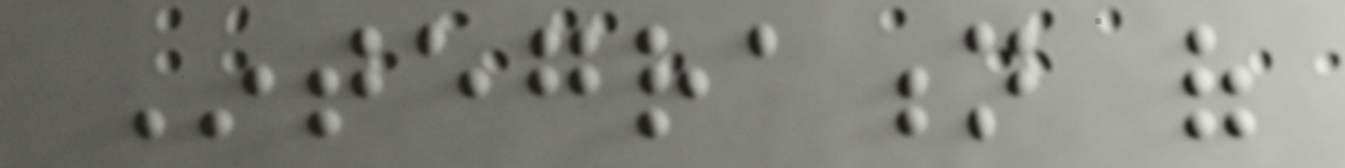Integration of
